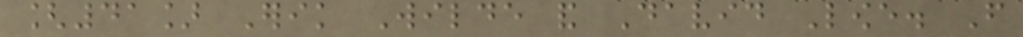[41] Erik Wilde and David Lowe. From
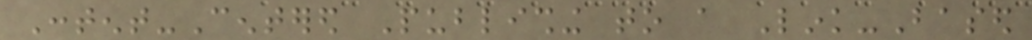Content-Centered Publishing to a Link-Based
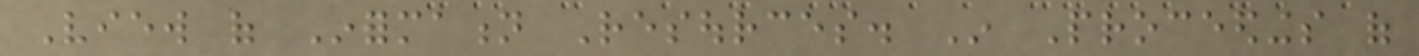View of Information Resources. In Proceedings of
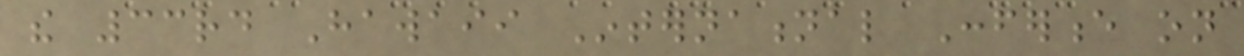the 33rd Hawaii International Conference on
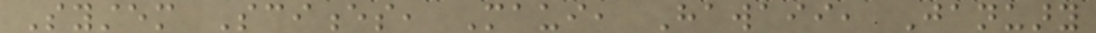System Sciences, Maui, Hawaii, January
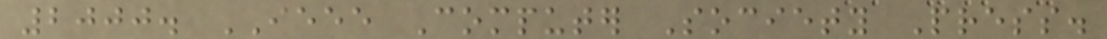2000. IEEE Computer Society Press.
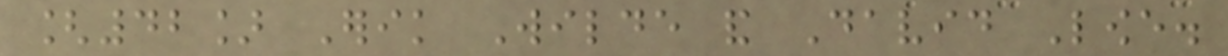[42] Erik Wilde and David Lowe.
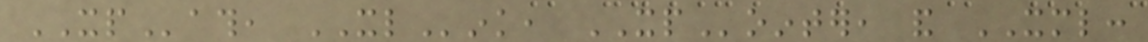XPath, XLink, XPointer, and XML:
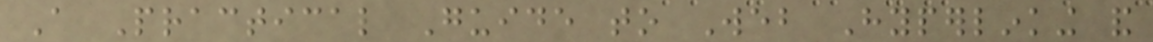A Practical Guide to Web Hyperlinking and
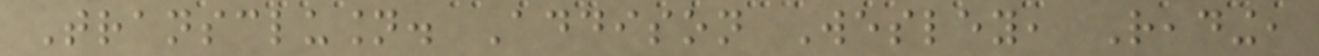Transclusion. Addison Wesley, Reading,
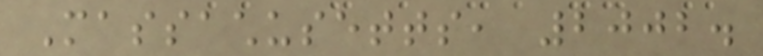Massachusetts, 2002.
